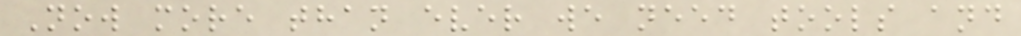Now more than ever we need tools and
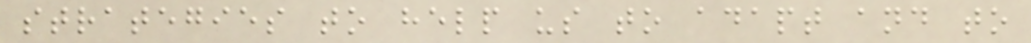strategies to help us to adapt and to
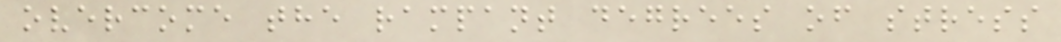overcome the rampant degrees of stress
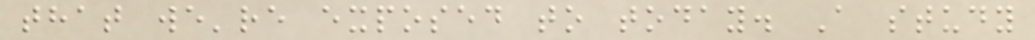that we're exposed to today. A study
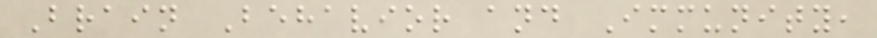Brain Behavior and Immunity,
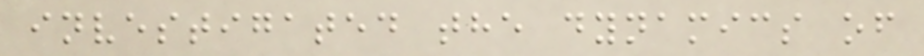investigated the dynamics of
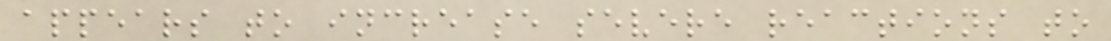appears to increase severe reactions to
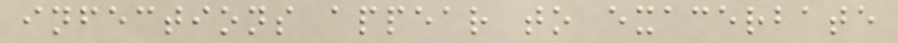infections appear to exacerbate
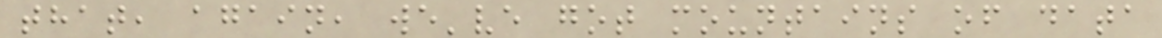that, again, we've got mountains of data
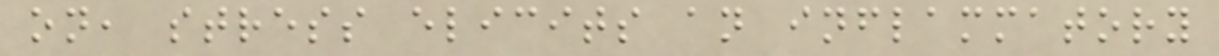on, stress elicits an inflammatory
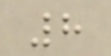8
